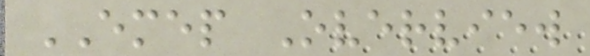EMEP Overview
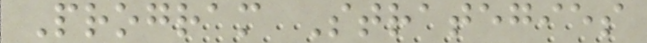Program Strategies
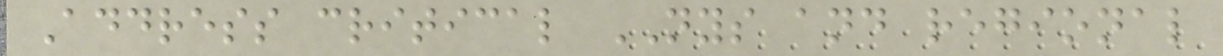Address critical NYS and regional
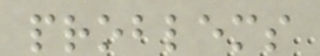problems
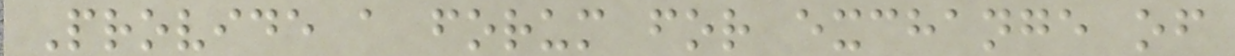Provide a forum for exchange of
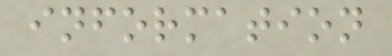information
